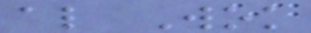al Wok
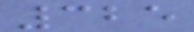325
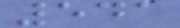541
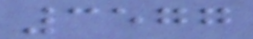3577
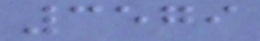3579
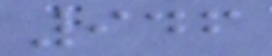946
